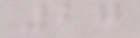27
